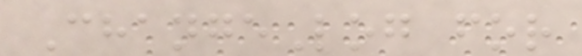ChangeLog for
